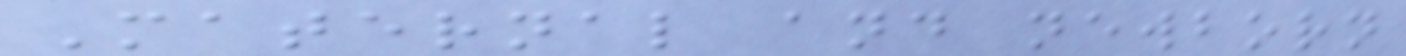Maternal and newborn
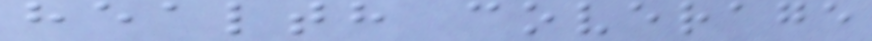health coverage
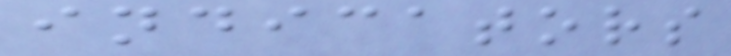indicators
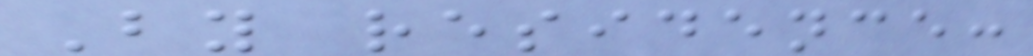By residence:
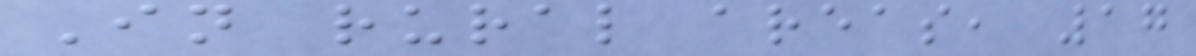In rural areas, 17
